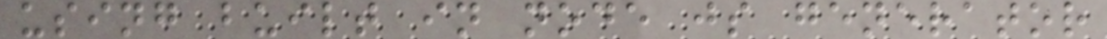using built in node js generator
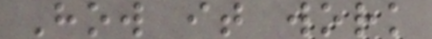How it work
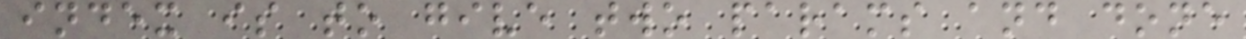index is to give two params and done
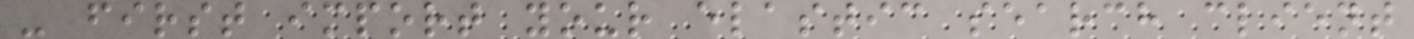- first import your elastic search client
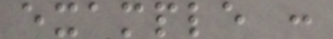example :
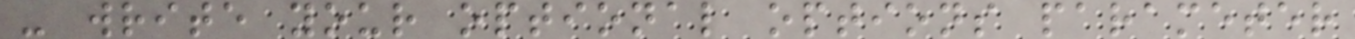- write your optional options parameter
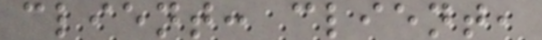client: client,
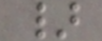}
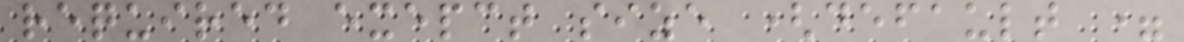required exepct size (default =
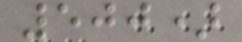500)
